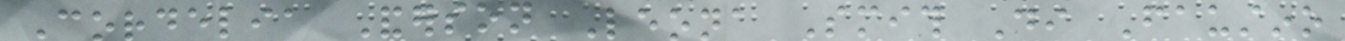Cordelia Anderson Leona Smith Di Faustino
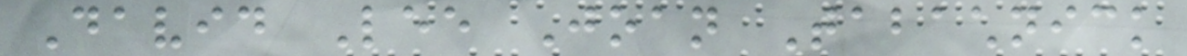David Lee Joan Tabachnick
